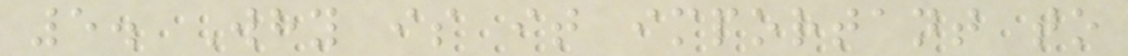5. Why is it important to
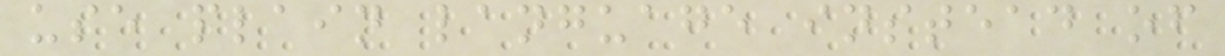use plain language instead of
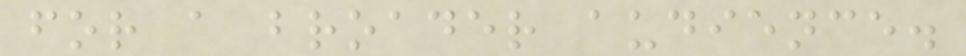for a broader audience.
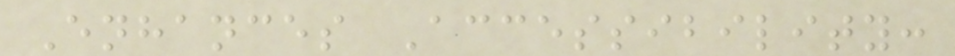Enhances Accessibility:
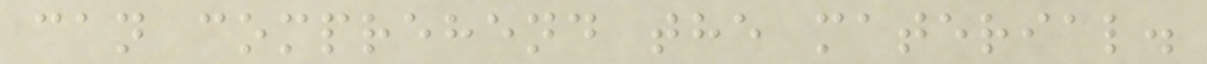can comprehend the material.
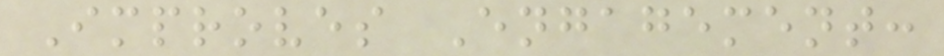Improves Engagement:
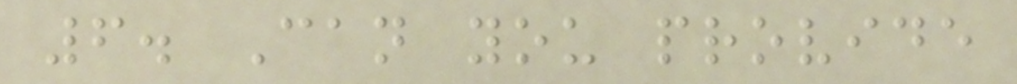6. Can you provide
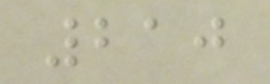210
